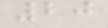20
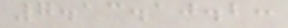7.13.10.2:
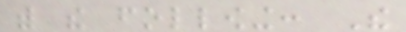with the following: The
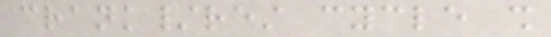crank/rest cycle shall
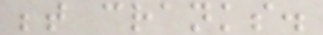between cranks.
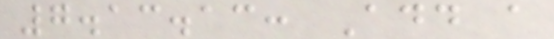7.13.13: Add a
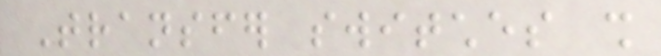Transfer switches shall
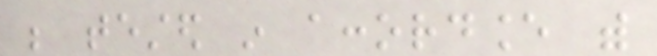be tested in accordance with
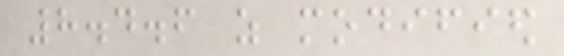8.4.6 as modified
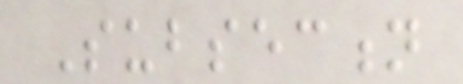Subsection
